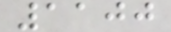1100
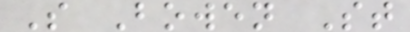S Bowen St
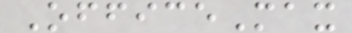OfficeMax
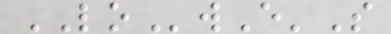LOwE'S
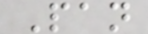Pan
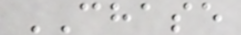CHASE
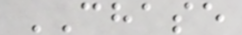CHASE
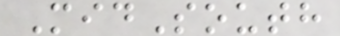MidSouth
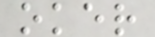oker
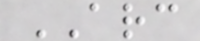ARC
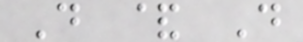D & D
